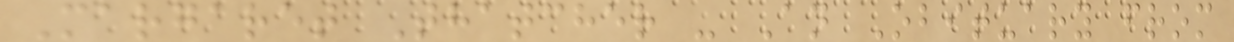Margaret Thatcher - An Obituary from
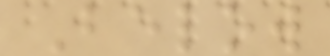Below
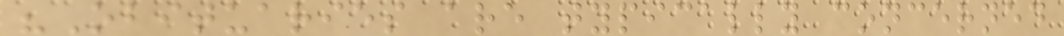"Obituaries are typically concerned
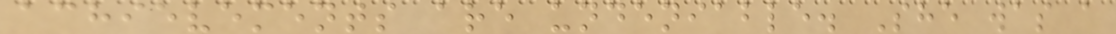achievements are undeniable. She was a
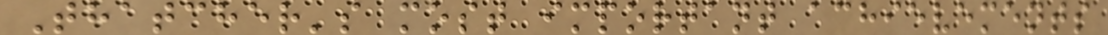Thatcher's most important achievements
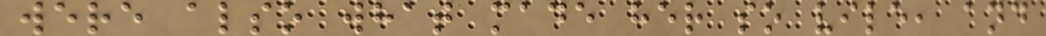were also what made her so vile, and
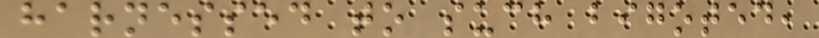harnessed to such bigoted,
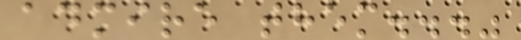admire them..."
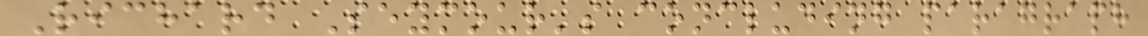Richard Seymour's concluding paragraph
